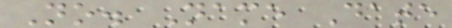No. Name Date
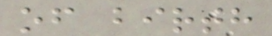of birth
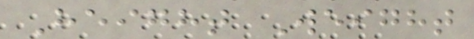Height Weight
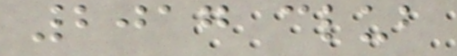2017 club
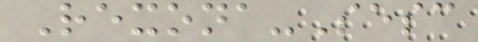Rexona-Sesc
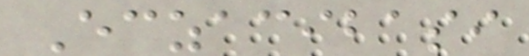Eczacibasi
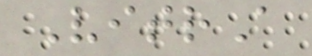VitrA
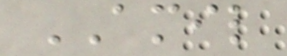AMIL
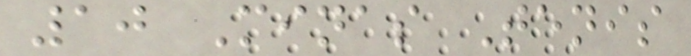10 Minas Tenis
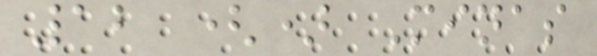12 () Minas
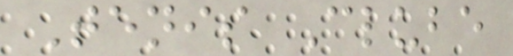Tenis Clube
